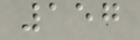157
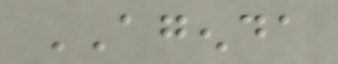AGENDA
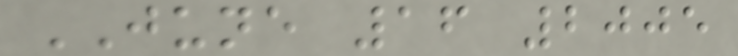JUNE 16 2005
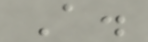A.
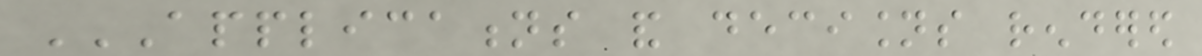APPLICATIONS AND DECISIONS RENDERED
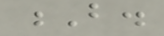B.
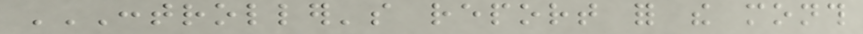CONTROLLER'S REPORT FOR THE MONTH
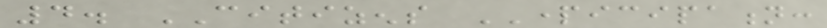4. CITIZENS PARTICIPATION:
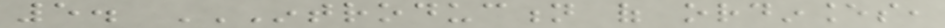5. INTRODUCTION OF ORDINANCES,
